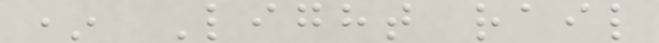* Light rail
